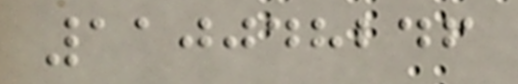110048246
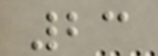23
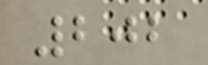202
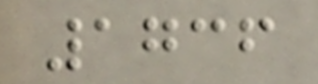1736
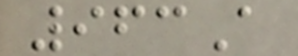963A
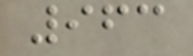963
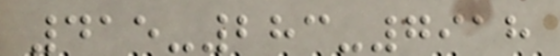415-283-7918
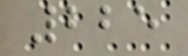225
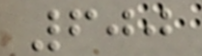600
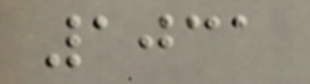1031
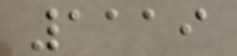1119
